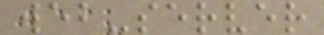web-server
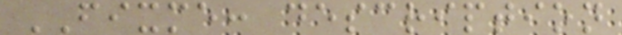FIXME: description
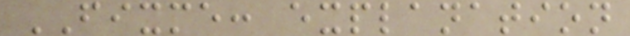FIXME: explanation
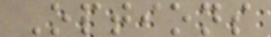Options
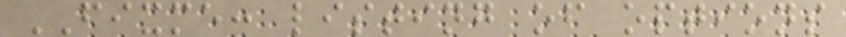FIXME: listing of options
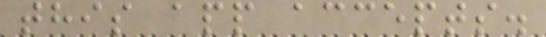this app accepts.
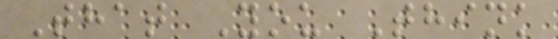That You Think
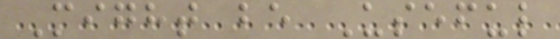Might be Useful
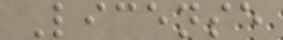License
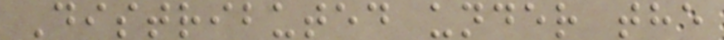Distributed under the
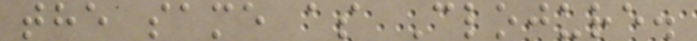the same as Clojure.
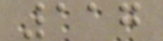117
